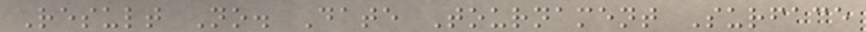Result No. Date Tournament Surface
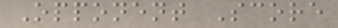Opponent Score
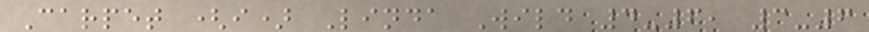Carpet (i) Linda Wild 4-6, 3-6
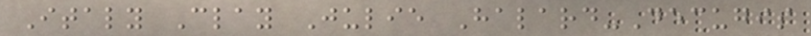Italy Clay Julie Halard-Decugis
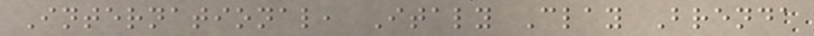International, Italy Clay Brenda
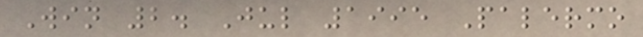Win 2. Jul 1995 Palermo
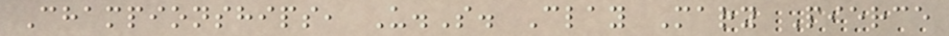Championships, U.S. Clay Mary Pierce
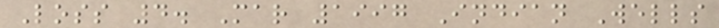Loss 4. Mar 1997 Indian Wells
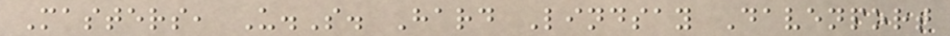Masters, U.S. Hard Lindsay Davenport
